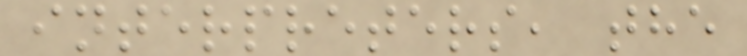interpreters, the
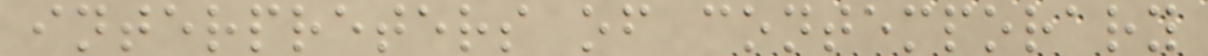interpreters of contemporary
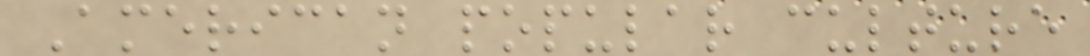American popular culture
